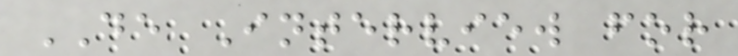DE Interview for
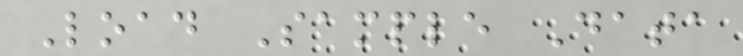Load Sample Data
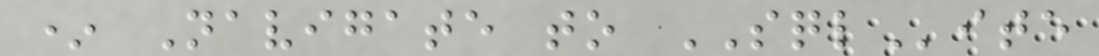* Navigate to SQLite
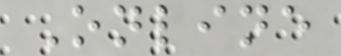Online
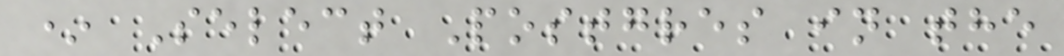* Select Postgres in the
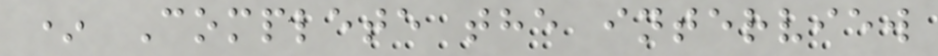* Complete the interview
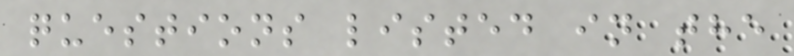questions listed in the
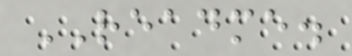README.
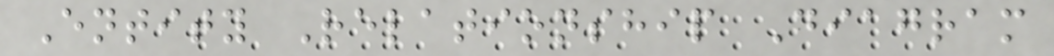Entity Relationship Diagram
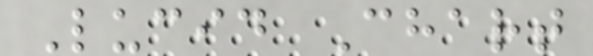Lucid Chart
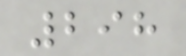298
